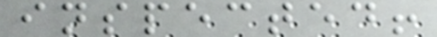inspected!
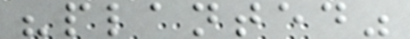"planted"
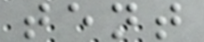tent
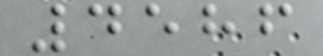4586
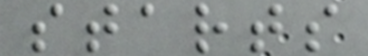starts
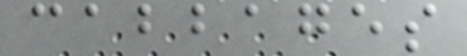cabbages
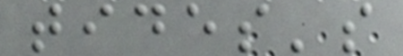tides's
